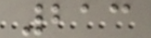213
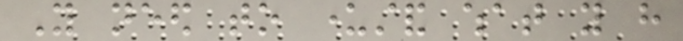You need to understand what you have
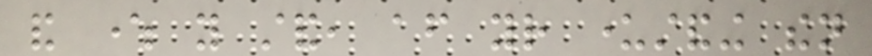and where you stand, after your understanding then
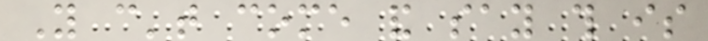You can't come and say this is
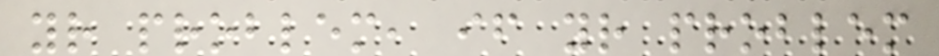your problem, if your problem
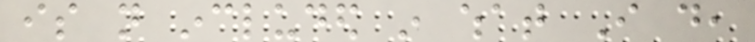is not included in what I do,
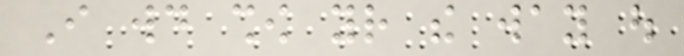I would show your the way out
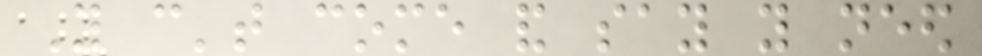You can't come and say you need
